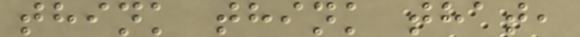think think that,
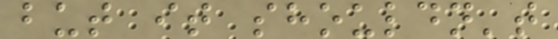but it shouldn't
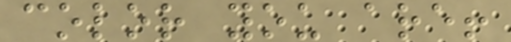color you are!
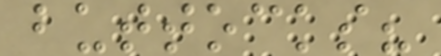buttocks?
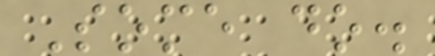Some do.
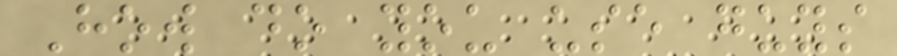How do you use guys
